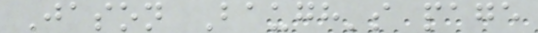Jason Baugh's page
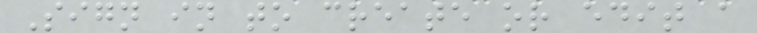Sign in to create or edit a
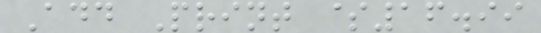Add Print $16.99
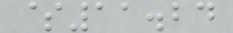$11.24
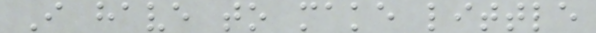I have to make little
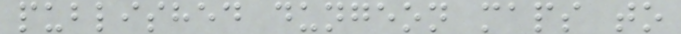published dungeon maps to
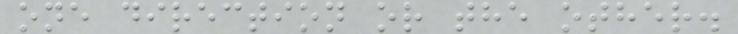one direction or the other.
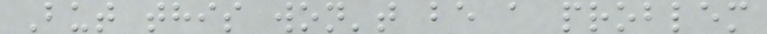But this won't be a problem
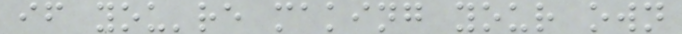if you're making your own
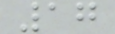17
